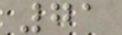71
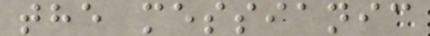the messianic
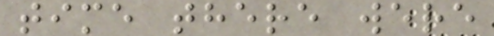time there were
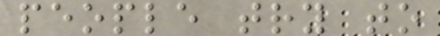people try to
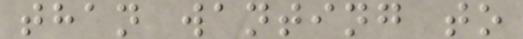than wanting to
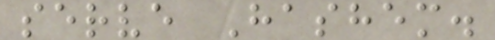serve Hashem.
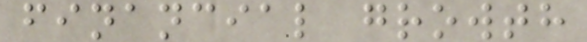financial growth
